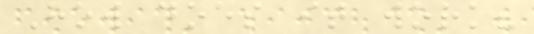How does it work?
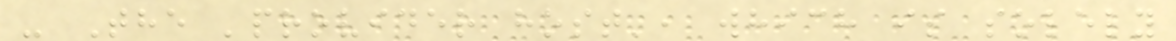- The 'provider host', which is solely
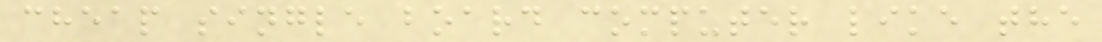cheap single board computer like the
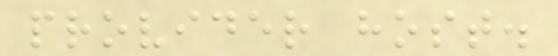provider host.
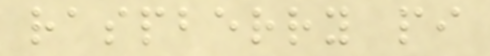raspberry pi
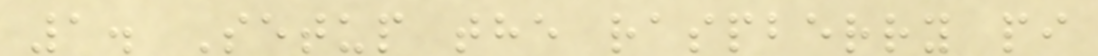1. Setup the raspberry pi
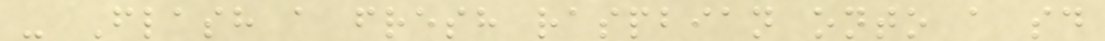- Flash a fresh raspbian onto a sd
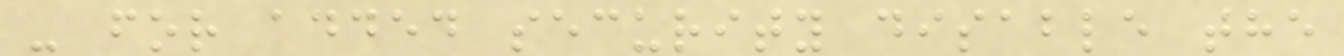- for added security disable the
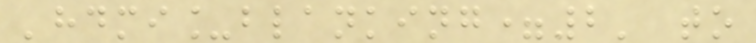'hdmi_blanking=2' to
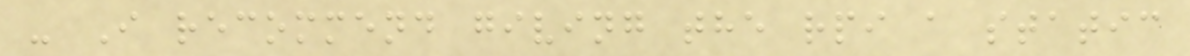- I recommend giving the rpi a static
